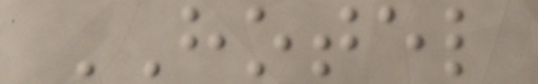HOTEL
